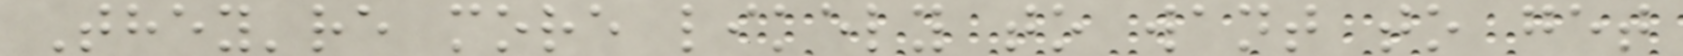They're more likely to want to get
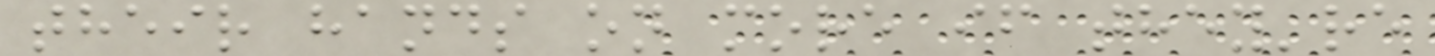their hands on more if they're
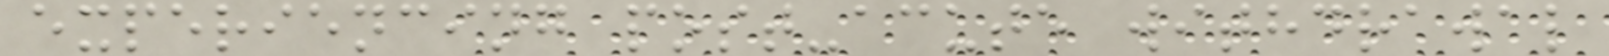experiencing post-acute withdrawal
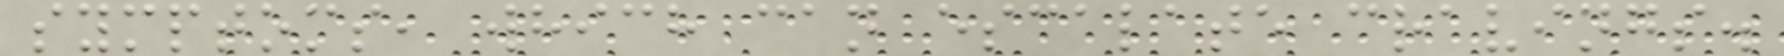symptoms, which can escalate cravings.
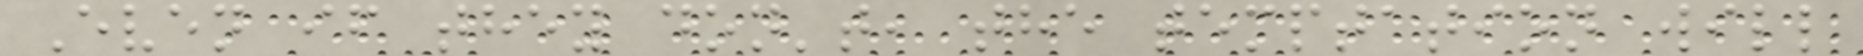Even if they don't, the temptation will
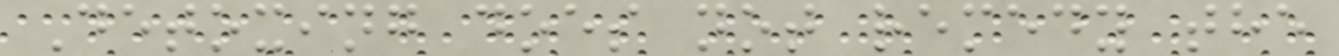Detoxing does not remedy the
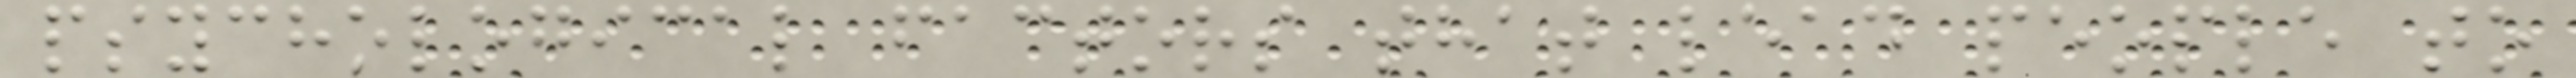psychological factors that lead people to
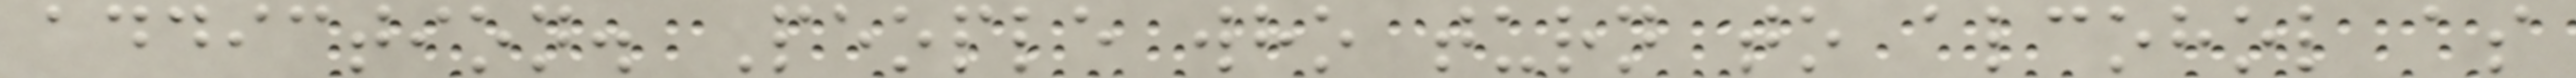addiction. People who turn to alcohol as
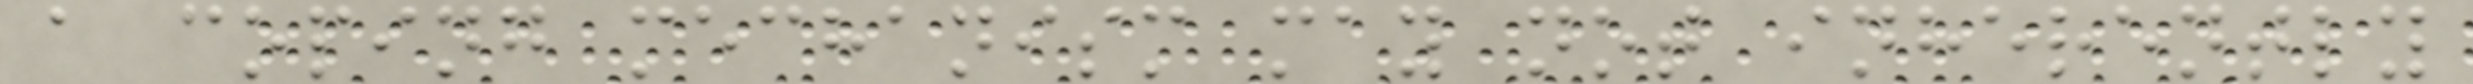a coping mechanism may not inherently
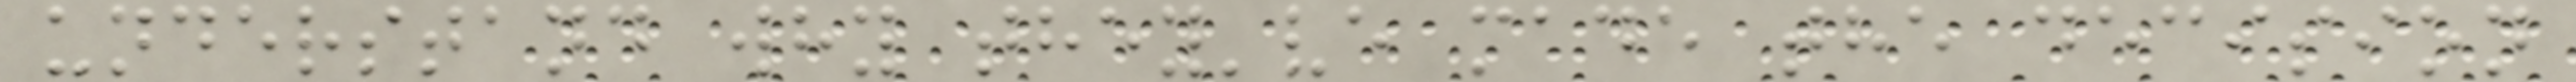understand why they've made the decision
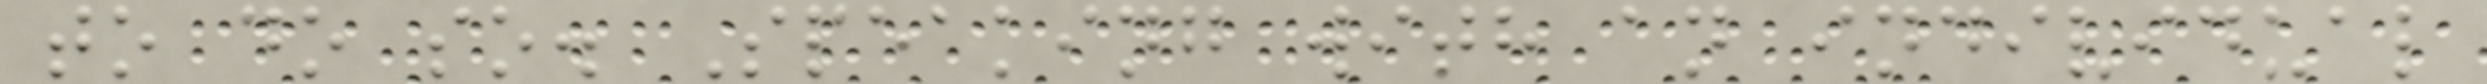to do so. Speaking with an individual
